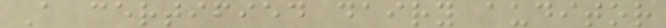A certified dairy auditor
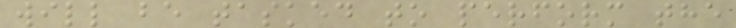will be tasked to perform the
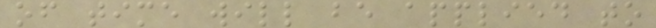of time will be applied to
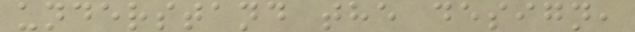understand the design,
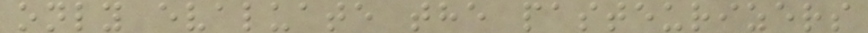only evaluate the pasteurizers
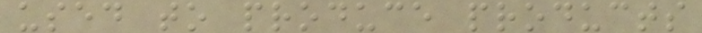used to produce products
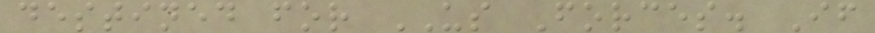destined for US Forces. If
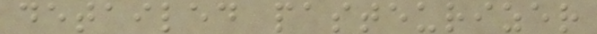detailed pasteurizer
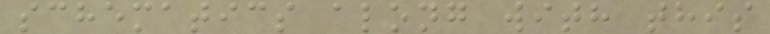schematics along with this
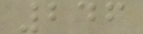246
